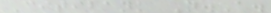Citibank N.A.
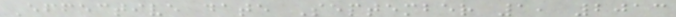Effective date September 1, 2013
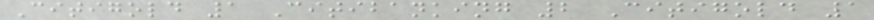Citigold 1 Citibanking 2 Citigold 1
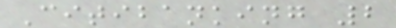Citibanking 2
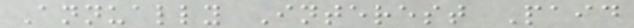Annually Interest Paid
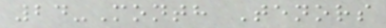24-Month Tenors
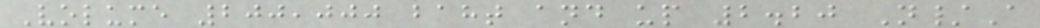Volume 200,000 baht and up 2.20 N/A
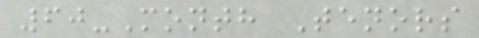60-Month Tenors
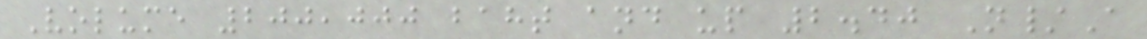Volume 200,000 baht and up 2.40 N/A
